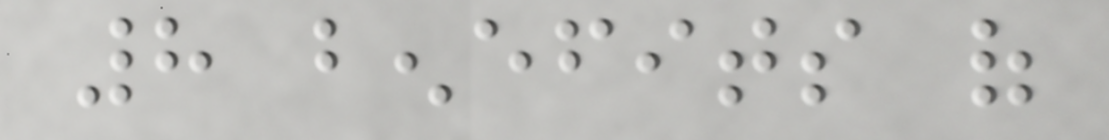8 benefits of
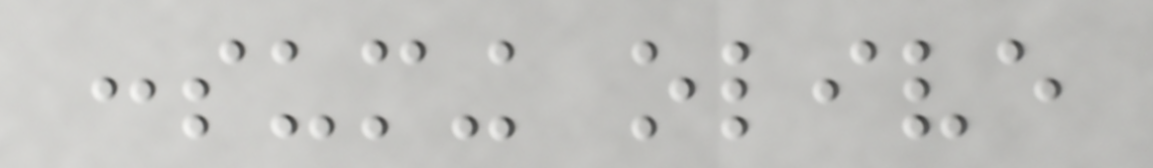consuming olive
